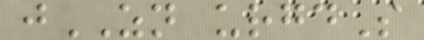jZN urgdS
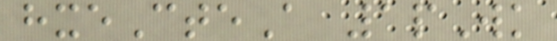hxeCteA 1pWk
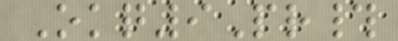Okq9Pr#
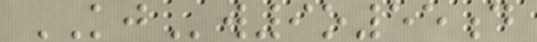KJw9o55d
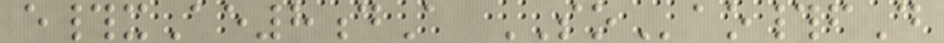e#xAe8dA SOao#fD
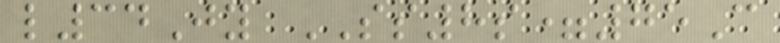l34Jy SS8s=75C
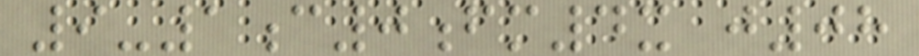9-1c0fm4x j08
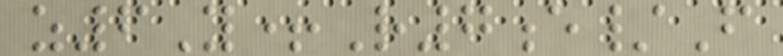z6Y+R7e/F
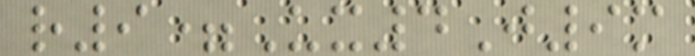r9=Ux4J9m
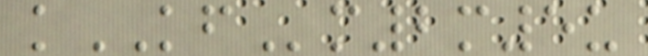kKFm2m5u
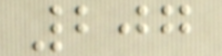207
